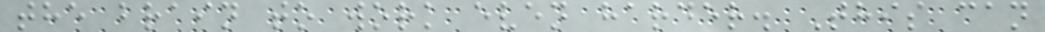the brain to work even harder. This can
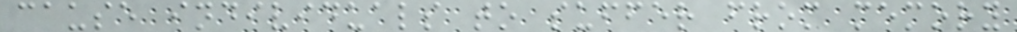cause individuals to suffer from memory
